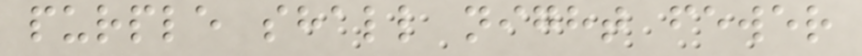purple shall night fewer
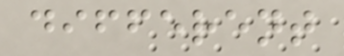different
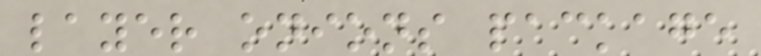layer onions package
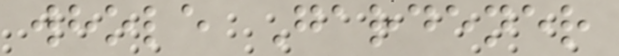whole Gardener
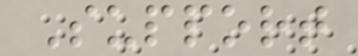Support
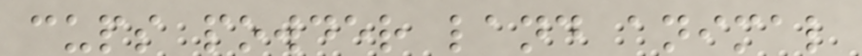cups powder land animal
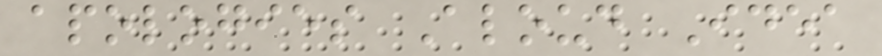apologies Aloud Idea
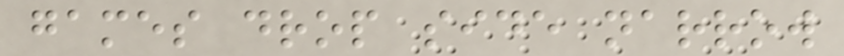games drop side narrow
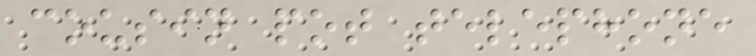cousin pot telephone
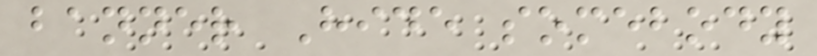banner Hide somebody
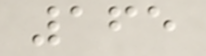165
